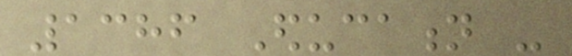1386 Education -
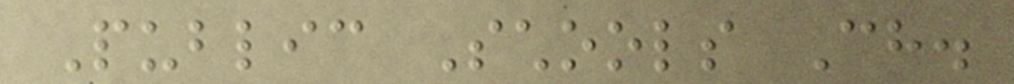Public Schools Ch.
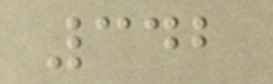342
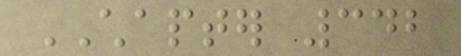CHAPTER 342
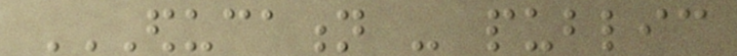EDUCATION - PUBLIC
